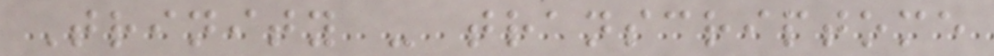Trinity - transcriptome
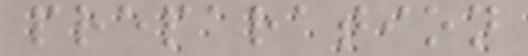preparation
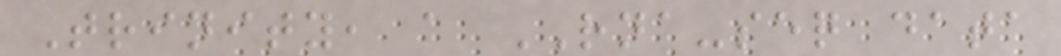Trinity, a RNA-seq data
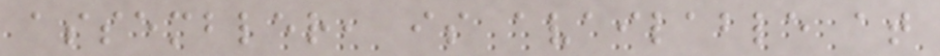assembler, is available at
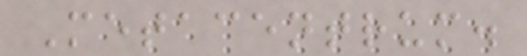Metacentrum.
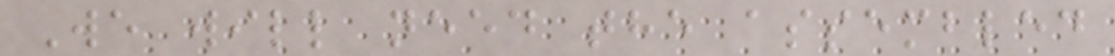We will need the assembled
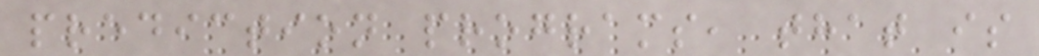prediction programs, that is
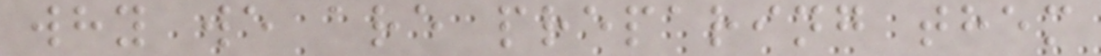why we are preparing them
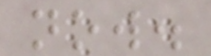now.
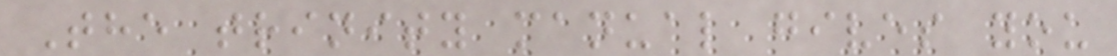The trinity manual gives you
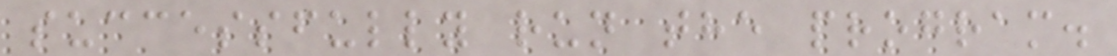successfully run the program.
